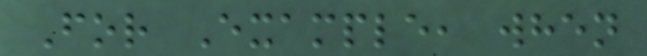For Example, when
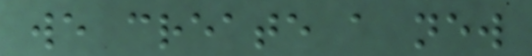we create a new
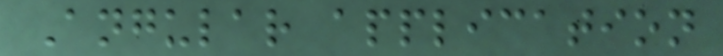Angular application
